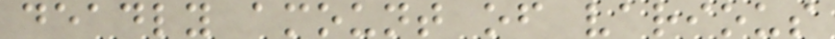deadly amount of various
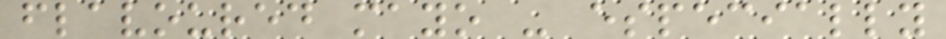flavoured mayo - especially
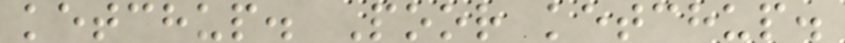ketchup. Poor ketchup.
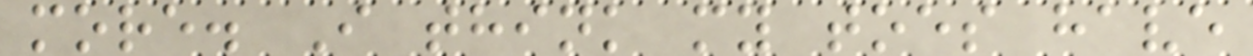more. I think my toes have
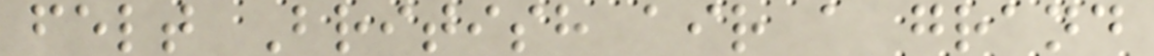felt British air a grand
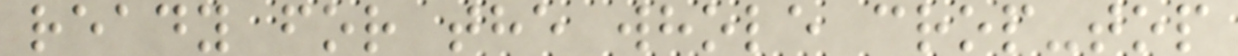ready for the whole crop-top
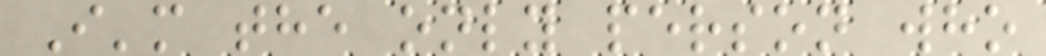I'm the only person who
